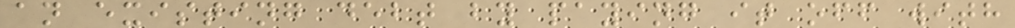an existing debt by paying it off with
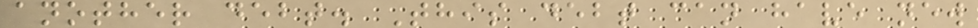another debt. This debt can have new
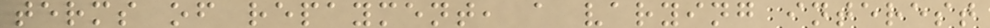terms of repayment, a varying interest
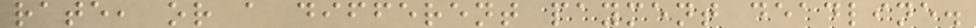rate, or a different payment deadline.
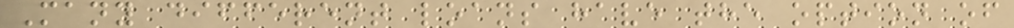Many different loans have the option of
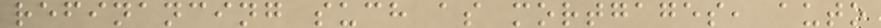refinancing such as mortgages, auto
